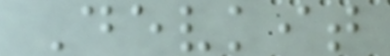Devkit
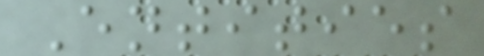Entities
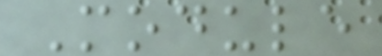Module
